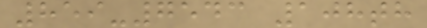859-7543 108th
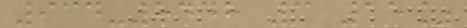934-8448 3 15%
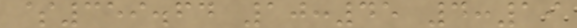$359.64 10:45 4:19
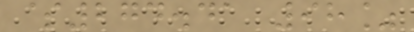$274.41 98%
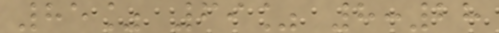85% 69% 8:28
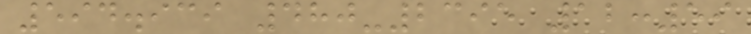594.939 480-2395 12:59
